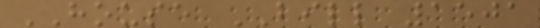HOUSE BILL 1501
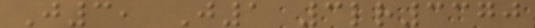J3, J1 3lr3370
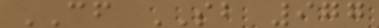CF SB 977
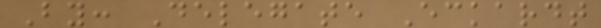By: Delegate Eckardt
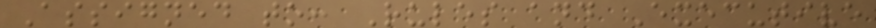Assigned to: Rules and Executive
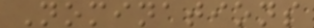Nominations
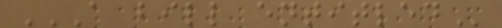A BILL ENTITLED
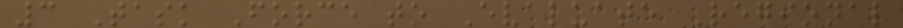3 Task Force to Evaluate Regional
